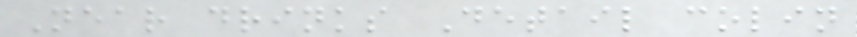Near drinks Detail colin
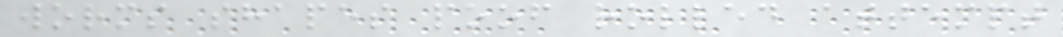worms shapes poof rolled attempt
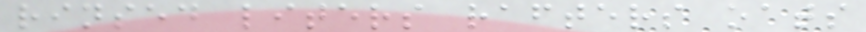rinsed liters rafters oats
